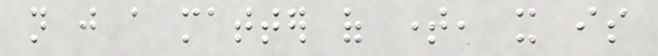not just a matter of time, it is
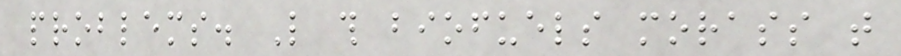problems. Like this biofuels morass that
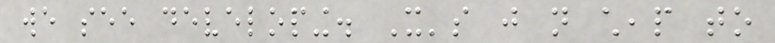we see developing. It's just not cheap to
